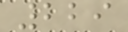229
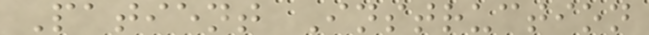Patient Instruction
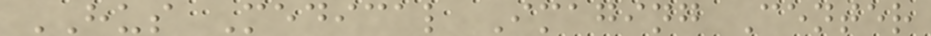HUS Medical Imaging Center
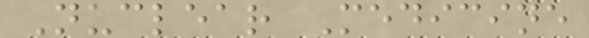Nuclear Medicine
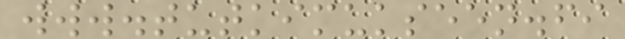www.tutkimukseen.fi
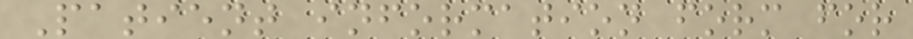Patient information form for
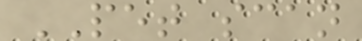PET scan
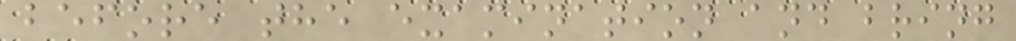before the examination and bring
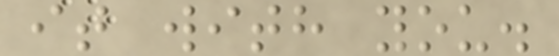it with you.
